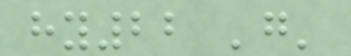hy22 'go'
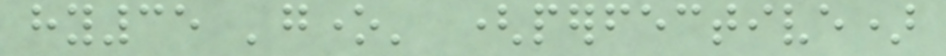hy35 'gone' (perfective)
